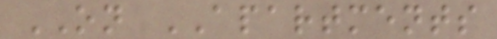ON APARTMENTS
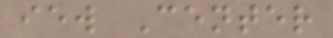iew Center
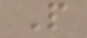P
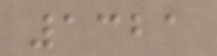1321
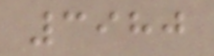3980
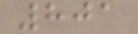801
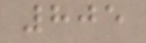805
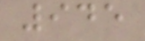945
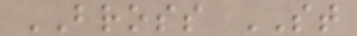BROSS ST
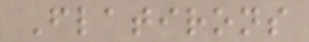Flatirons
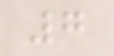7
